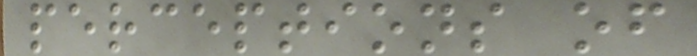perceptions of
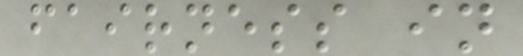fairness in
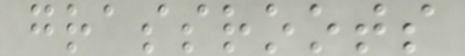grassroots
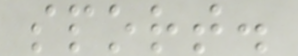sport.
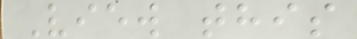View this
